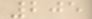205
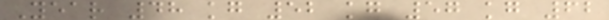Year 48 kg 52 kg 57 kg 62
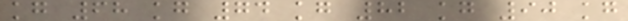kg 68 kg 74 kg 82 kg 90 kg
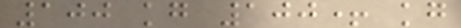100 kg 100+ kg
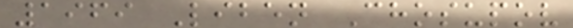1969 Liben Chosupov
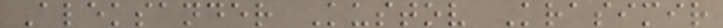Aleksander Kustov Krasimir
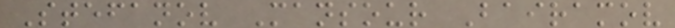Stefanov Mansour Bairamov
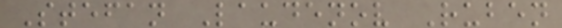Stefan Laudenov Ruben
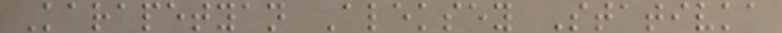Karapetyan Aleksey Stativka
